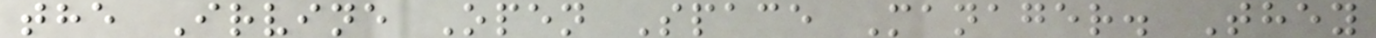the Irvine Open Space Manager. They
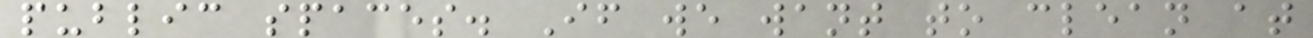public spaces. If we want to clean at
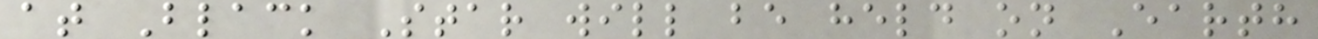at Black Star will be held on Earth
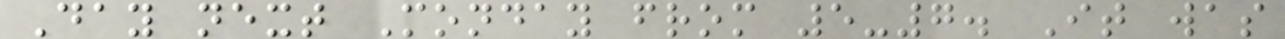Day next Monday from 5-7. It was
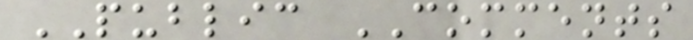PUBLIC COMMENTS
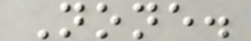None.
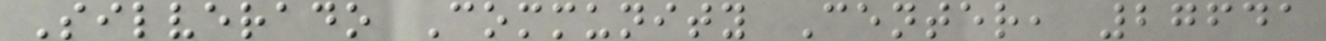Silverado Community Center, 27641
